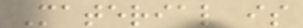Material is
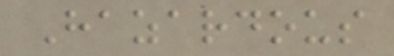Hazardous
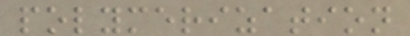polymerization
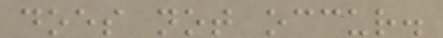does not occur.
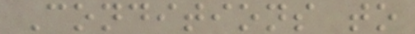Conditions to
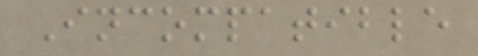Incompatible
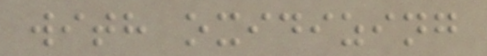with oxidizing
